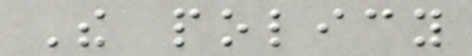The policy
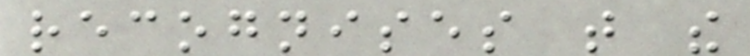recognises that the
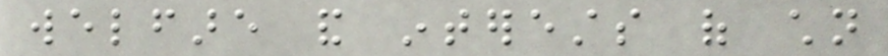welfare and interests of children
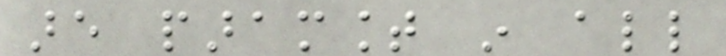are paramount in all
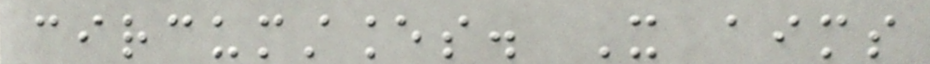circumstances. It aims
